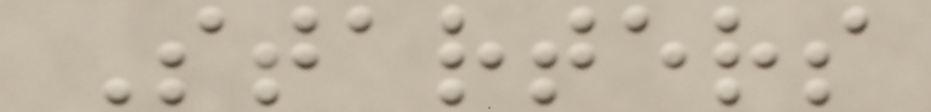Starters
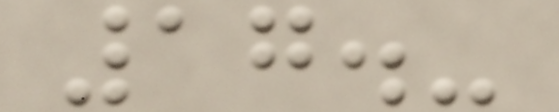17.-
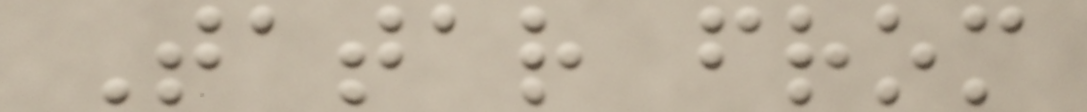Tatar from
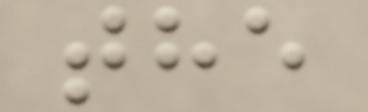the
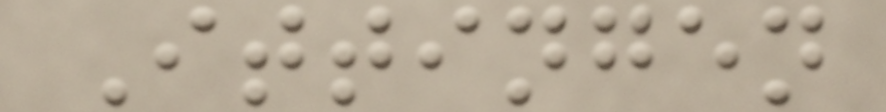Ittingen
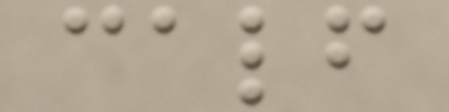calf
